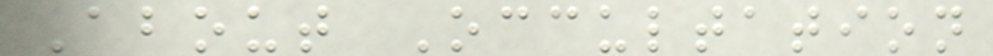About Occultation
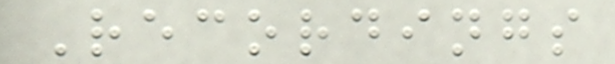Recordings
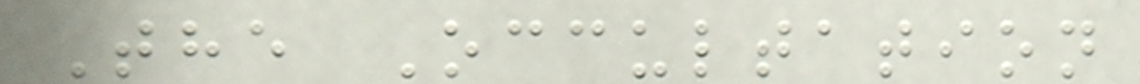The Occultation
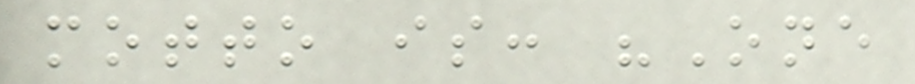motto is: "One
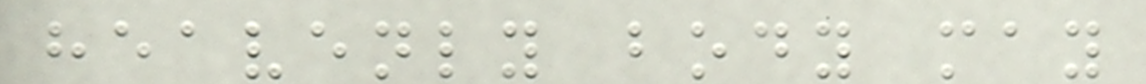heavenly body may
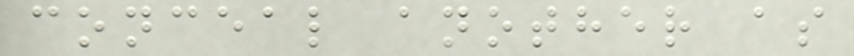conceal another as
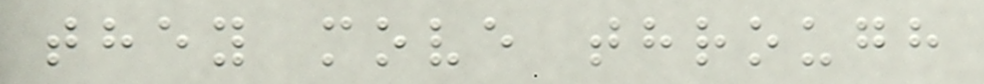they move through
